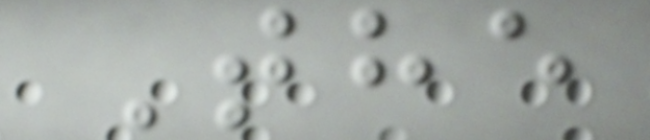The
